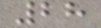28
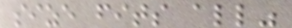size fits all"
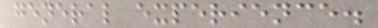general experience.
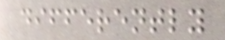differently
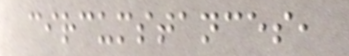circumstances,
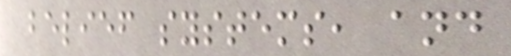belief systems, and
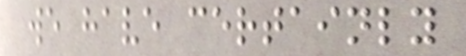we have certainly
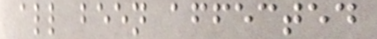all been affected
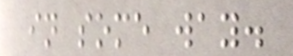in some way.
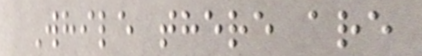While there are
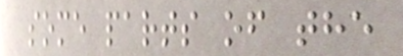some parts of the
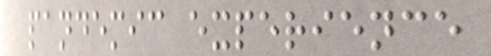pandemic experience
